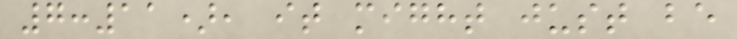7:11), it might just be
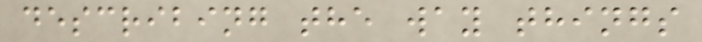describing the way things
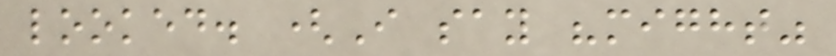looked. (I say "might"
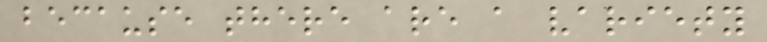because there are a variety
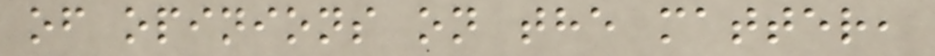of opinions on the matter,
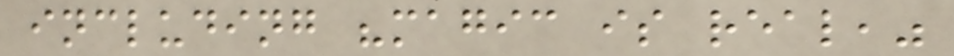including "magic is real,"
